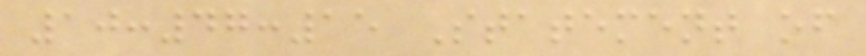10:47:15 Statement of
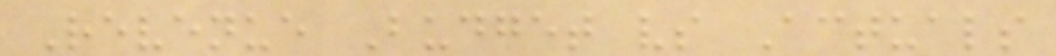Revenue Budget vs Actuals
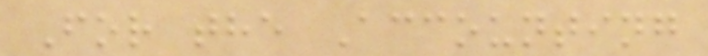For the Accounting
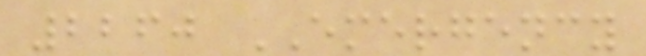2260 EMERGENCY
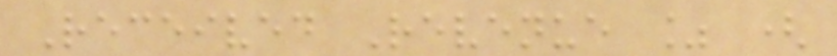Received Revenue % (
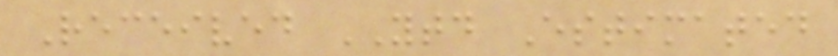Received YTD Estimated
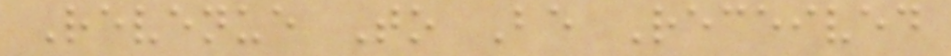Revenue To Be Received
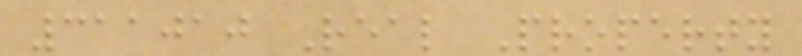311010 Real Property
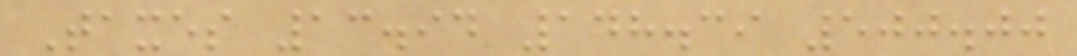Taxes 13.94 148.39 500.00
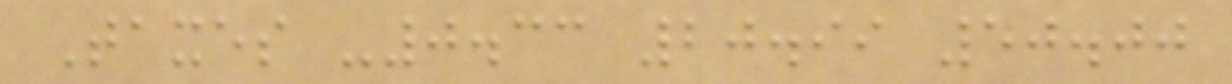Taxes -0.33 20.99 50.00
